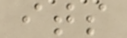its
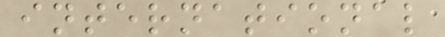international
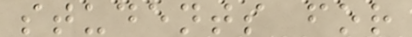students for
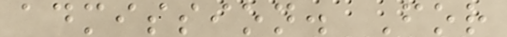admission. For
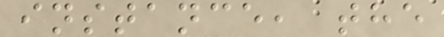instance, the
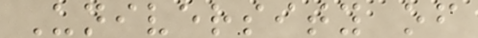University of
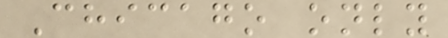Chicago only
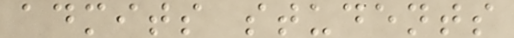admits students
